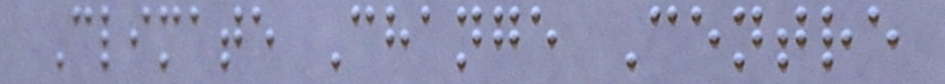Climate Change Centre
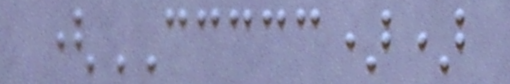(CCCCC))
